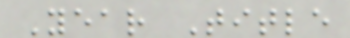Year Title
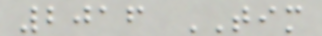2016 TIM
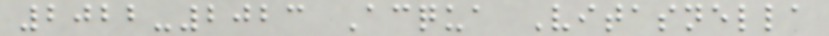2022-2023 Acqua Vitasnella
